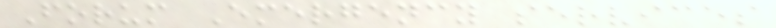Forum Emergency services
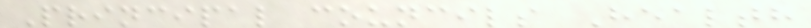Principal councils Health
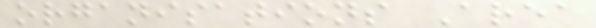organisations Area
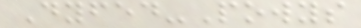Dyfed-Powys
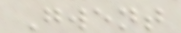Gwent
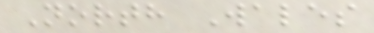North Wales
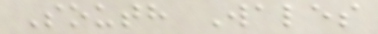South Wales
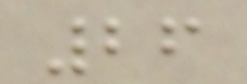26
